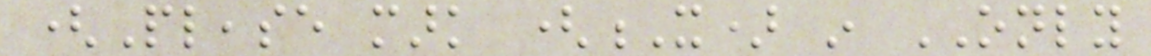(Please mark (X) in ONLY
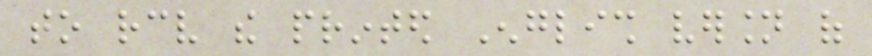to receive the printed English version of
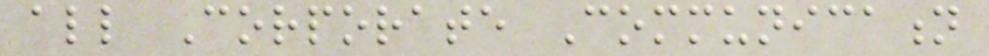all Corporate Communication
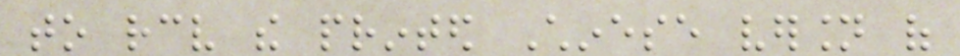to receive the printed Chinese version of
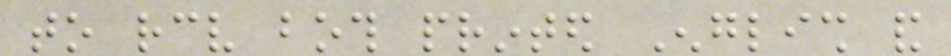to receive both printed English and
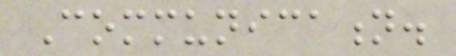Communication.
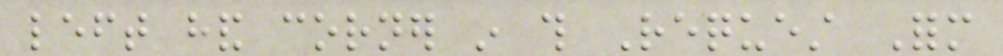left hand corner in this Request Form
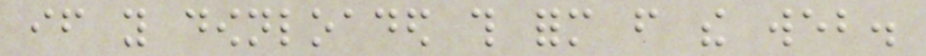if you downloaded this form from the web.
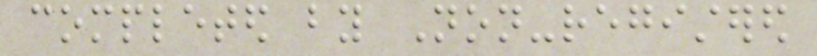completed by Non-registered
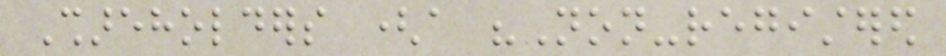Shareholders (a "Non-registered
